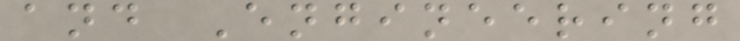and Engineering
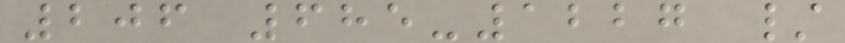206 685-1227 /
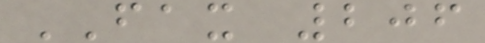FAX 206
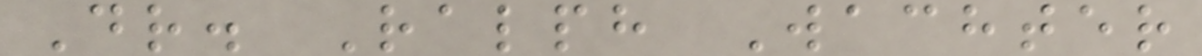Dr. Ralph Wachter
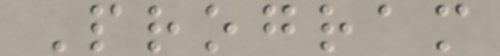Program
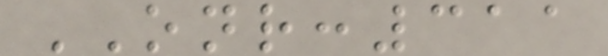ONR:311
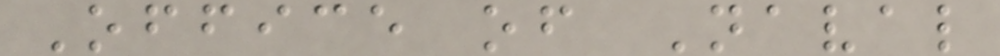Office of Naval
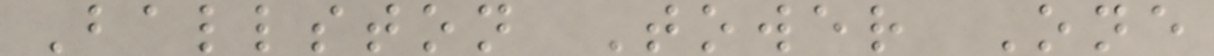Ballston Tower One
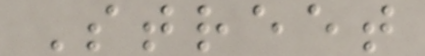Street
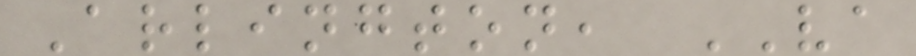Arlington, VA
